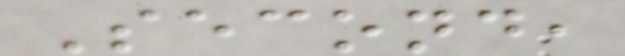Second,
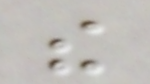the
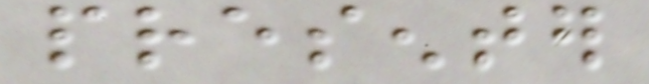presenter
